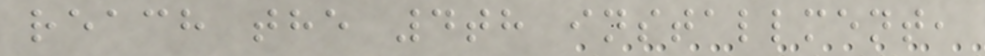reach the 4th installment,
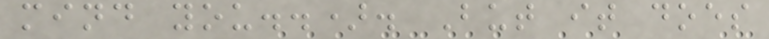mind you..). But it does
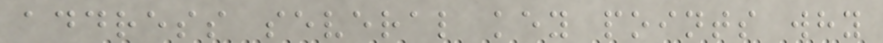address several key points why
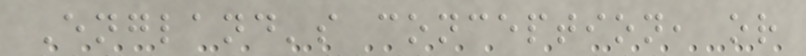England's conception, or
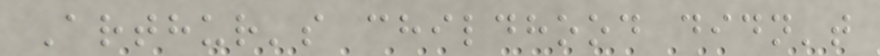Arthur's childhood didn't
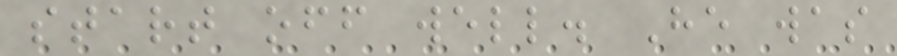start off well. He was
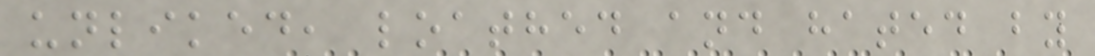unliked, loathed and hated by
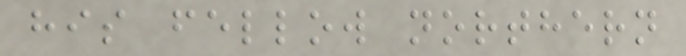his fellow northern
